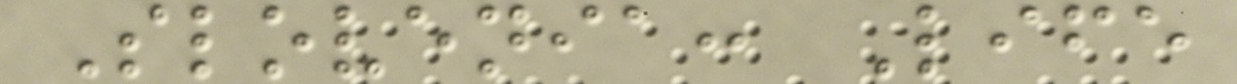Slovenia: Life
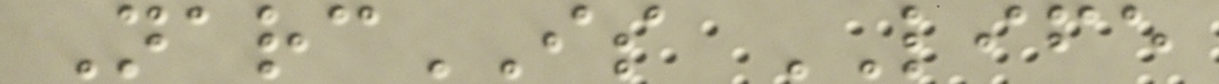NarcIS LIFE
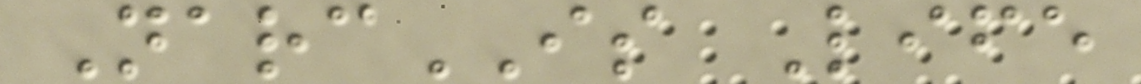NarcIS Life
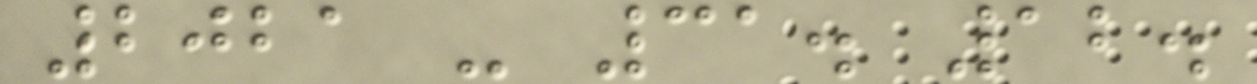2021 - 31. 12.
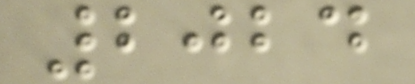2024
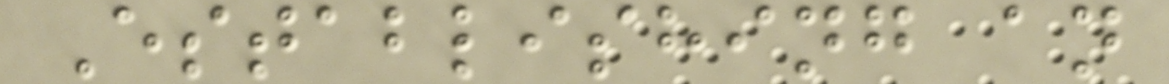Establishing an
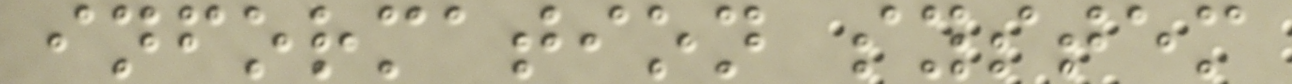information system
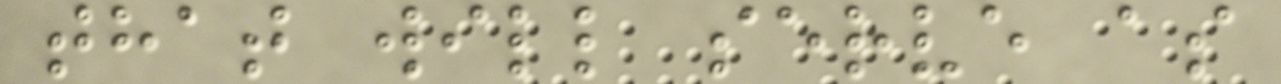that will serve as
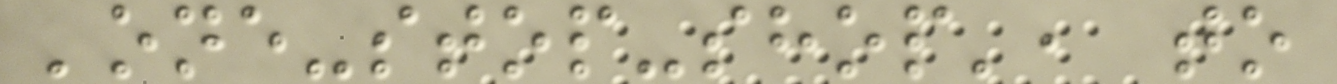'one-stop-shop', to
